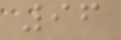96
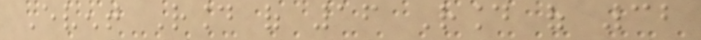Event Round of 16 Round of 32
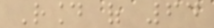Round of 64
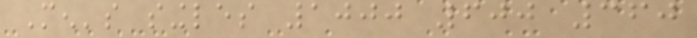Men's singles 1000 600 360
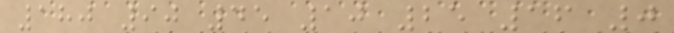180 90 45 10 25 16 0
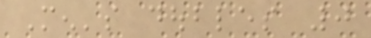Men's doubles 0
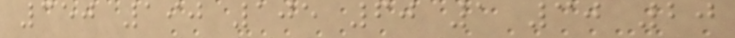350 190 105 60 1 30 20
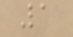1
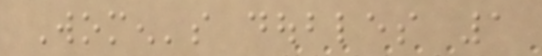Women's doubles 1
